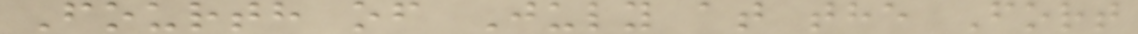Fourth of July at the Fort
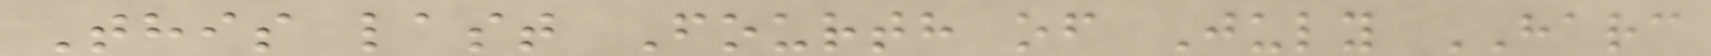This last Fourth of July HARC
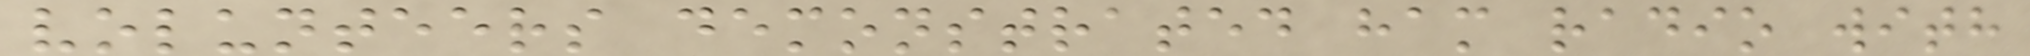volunteers demonstrated ham radio with
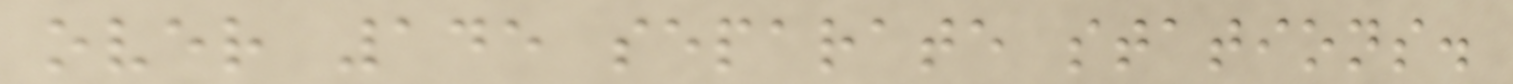over 145 separate stations.
